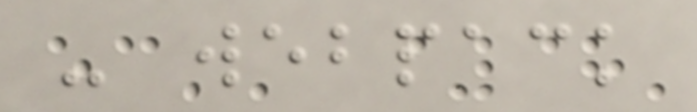- webpack
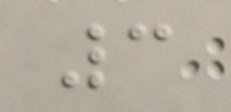3
